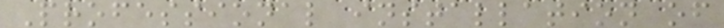Professional installation of
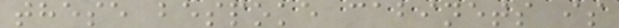these bespoke cabinets is
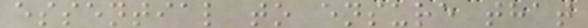essential to ensure that
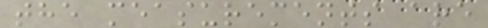the measurements are
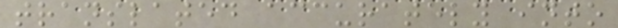translated accurately into
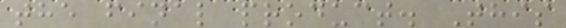the final product. This
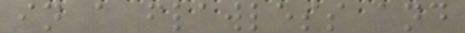in a flawless and
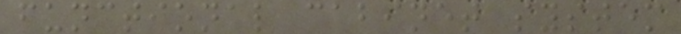functional cabinet system
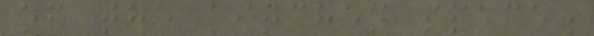of the kitchen space.
